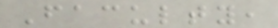Faculty,
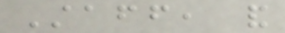Staff, and
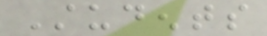Students
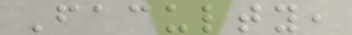Faculty,
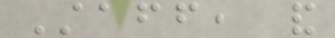Staff, and
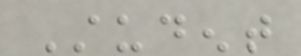Student
